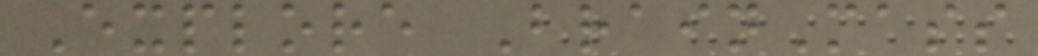Explore BrainMass
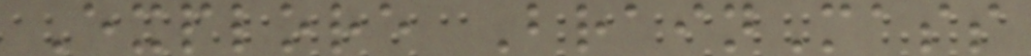Explore BrainMass
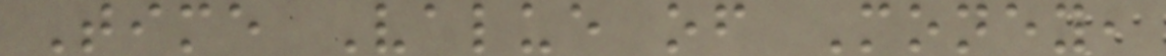Time Value of Money,
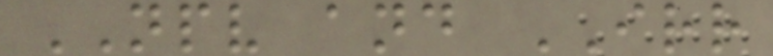NPV and IRR
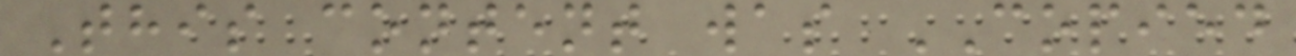This content was COPIED
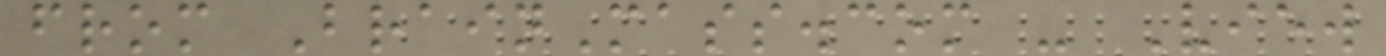from BrainMass.com - View
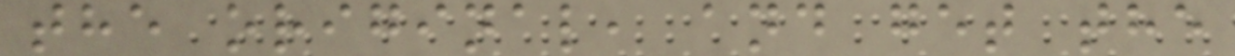the original, and get the
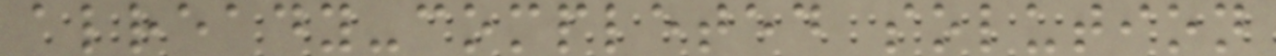already-completed solution
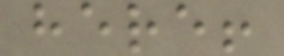here!
